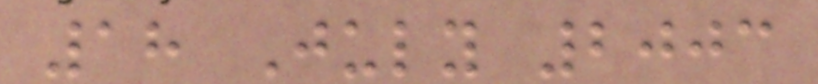18 July 2003
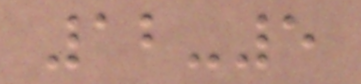12-5
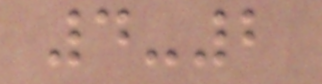4-2
